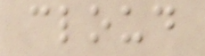cloud
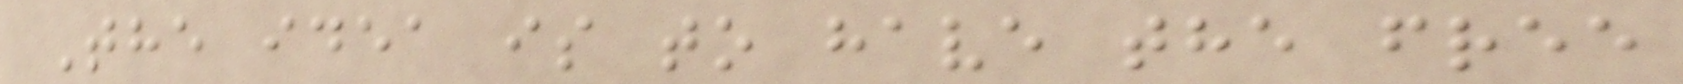The idea is to have the free
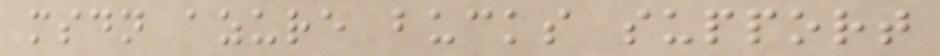msdn azure bucks support
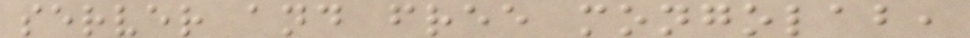server and free mongolab,
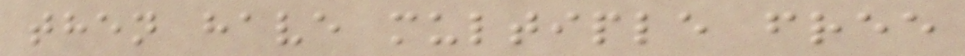then have multiple free
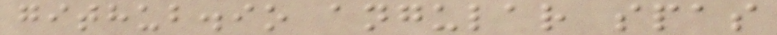github.io angular spas
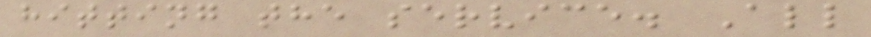hitting the service. All
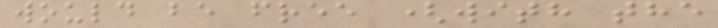would be free (with the
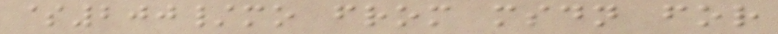$200/mo from msdn for
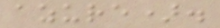azure).
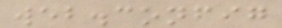web.config
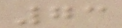73
